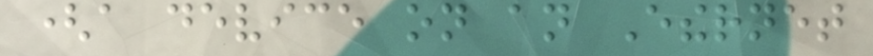(a device on an Ethernet
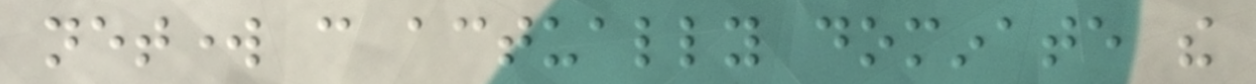network can actually dominate the
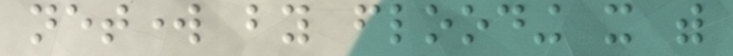network by flooding it with
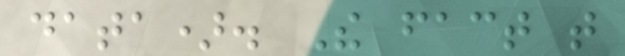data). The fact that
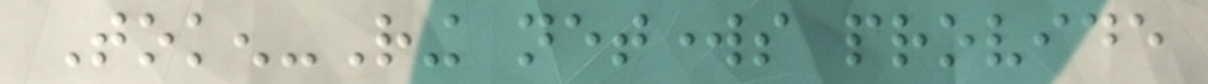Token-Ring networks provide
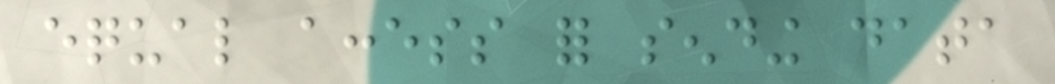equal access for sending data
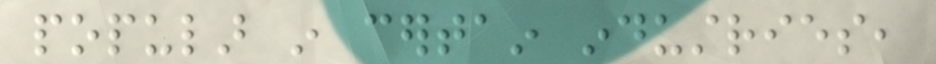popular in certain industries,
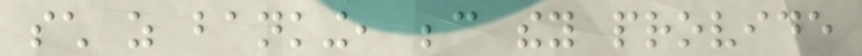such as banking, because they provide
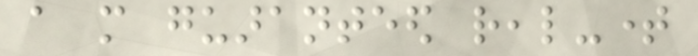a more guaranteed real-time
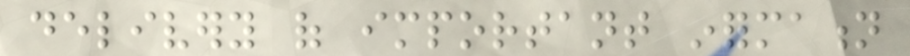delivery of important information
